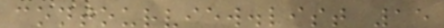contourview.list 15
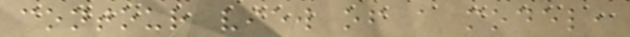contour view of a model,
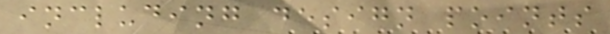including design points
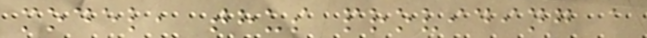model, thus providing a
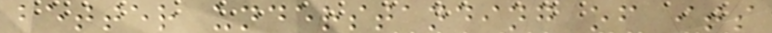better understanding of its
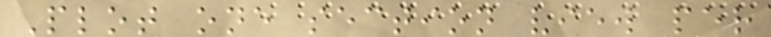Plot one section view per
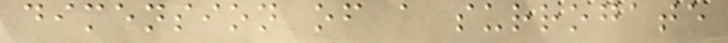dimension of a surrogate
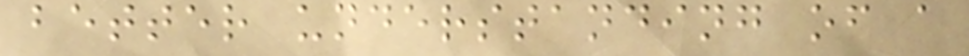better understanding of a
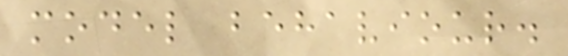model behaviour.
